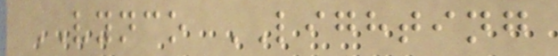VYNCO LIGHTING
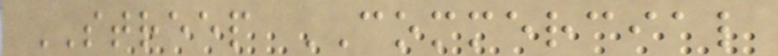STREEP COMMERCIAL
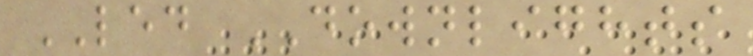LED DOWNLIGHTS
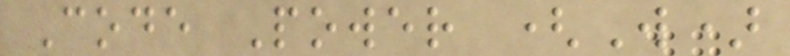Code Power (W)
